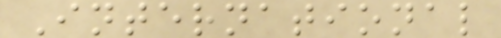International
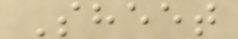Sheet
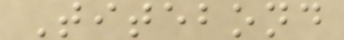Titebond
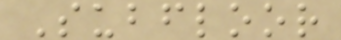Subfloor
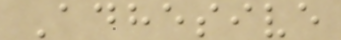Adhesive
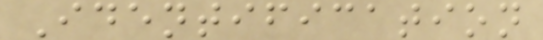Identification
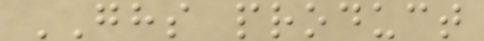GHS product
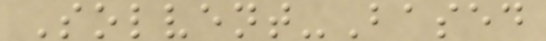Solvent-Based
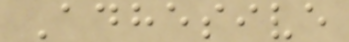Adhesive
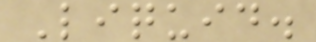Liquid.
